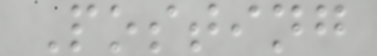Posting
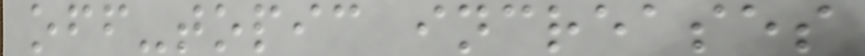off-topic increases
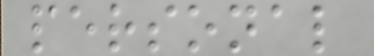personal
